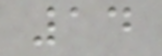14
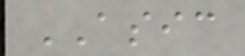ASIC
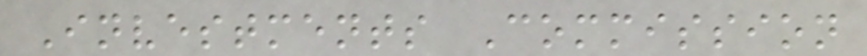Investments Commission
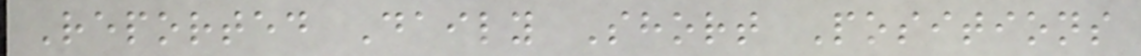Reported Daily Short Positions
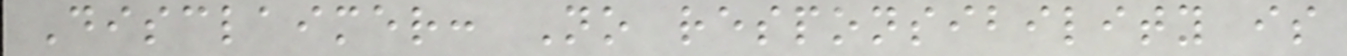Disclaimer: No responsibility is
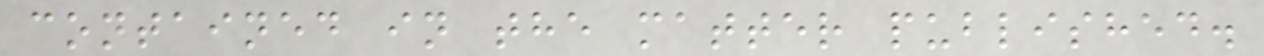contained in the matter published.
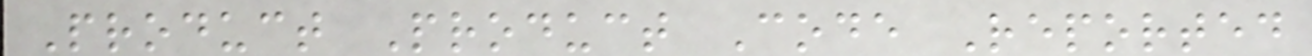Product Product Code Reported
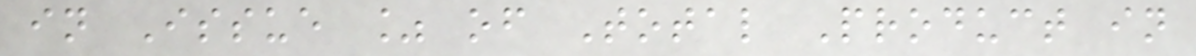in Issue % of Total Product in
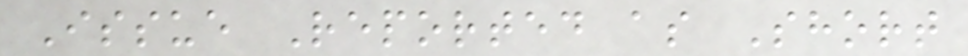Issue Reported as Short
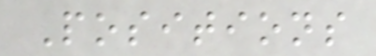Positions
